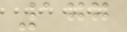177
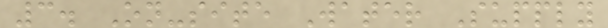3. On-site Water Supply
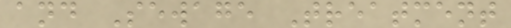and Sewage Treatment
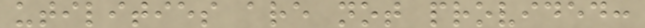utilities are not provided:
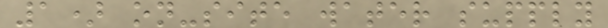1) on-site water supply
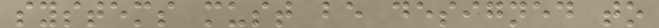systems must be designed to
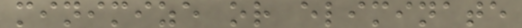minimize or eliminate
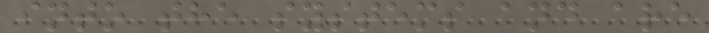into the systems and are
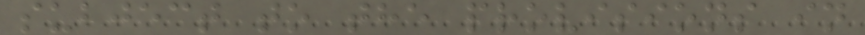subject to the provisions in
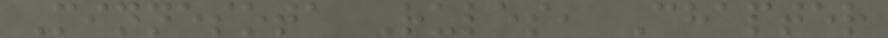Minnesota Rules, Chapter
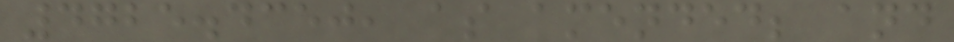4725.4350, as amended; and
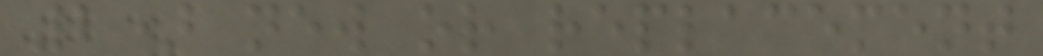2) new or replacement
